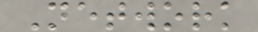Network
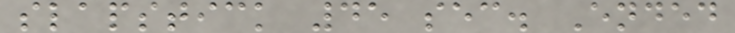slapstick 45 sec. Ended
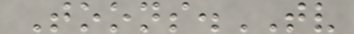Toons.TV
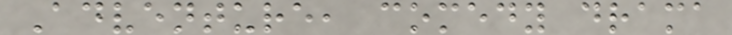Adventure, comedy drama
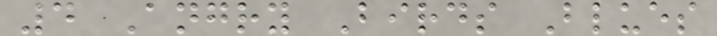4 Angry Birds Blues
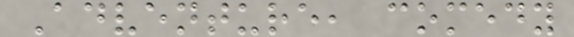Adventure, comedy
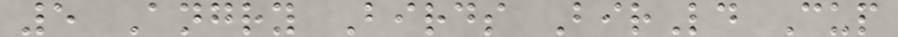5 Angry Birds BirLd Cup
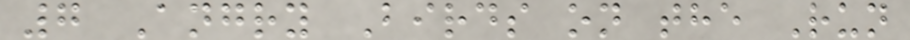7 Angry Birds on the Run
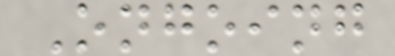Ongoing
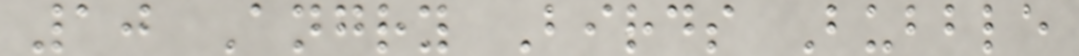10 Angry Birds Bubble
